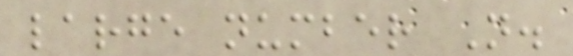large number N.
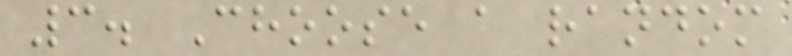3. Choose a random
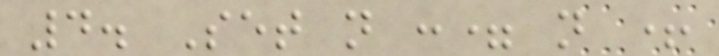4. Set n := n +
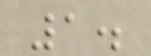1.
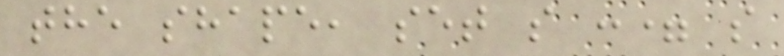the shape, set s := s
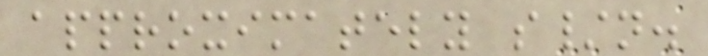approximately s/n.
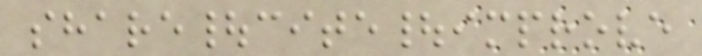share|cite|improve
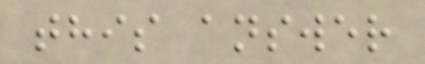this answer
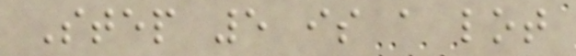Step 5 is a lot
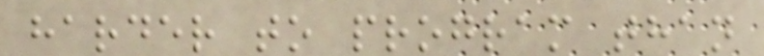harder to program than
